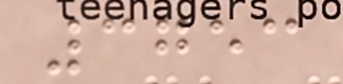3753
